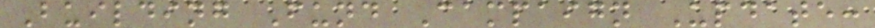Building Fund Campaign Update:
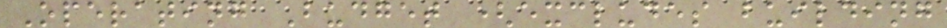Operating Budget (excludes building
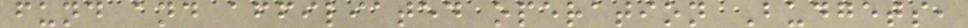fund and affiliated operation Budgets,
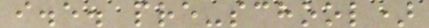i.e. pre-school)
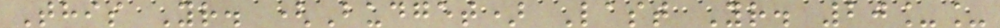This Yr. (Budget) Last Yr. 20__
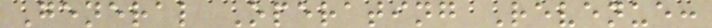General Operating Revenue:
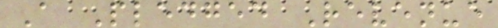A Pledged Revenue
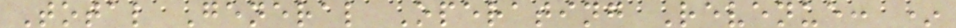Total General Operating Revenue: *
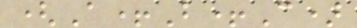(A+B+C)
